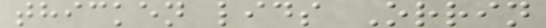thicken lids Orrin
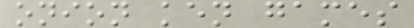onion ken games
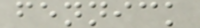fennick
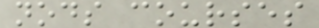nods courses
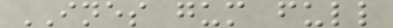INES gum full
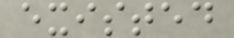existed
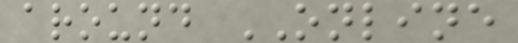around ONLINE
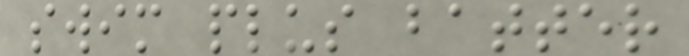swim plus batter
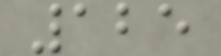125
